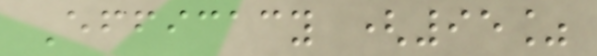Efficacy (95%
